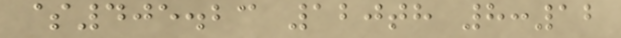$405.23 120th 8:12
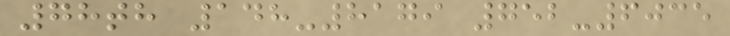78th 148-8179 752-6035
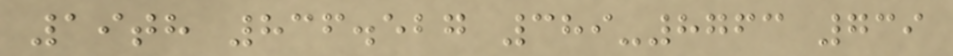19th 836.527 389-8763 739
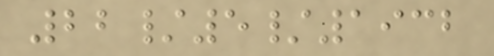22/5/1932
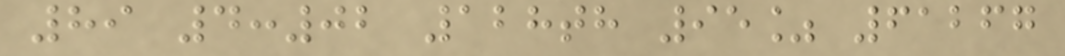89 4:02 128th 95% 61267
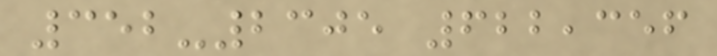352-2305 622,356
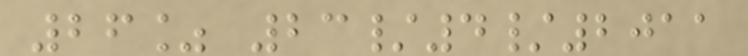26% 23/4/2011
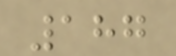187
